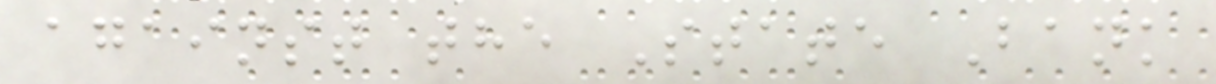against the State Bank
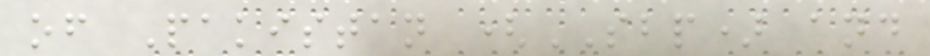of Pakistan (SBP) and
